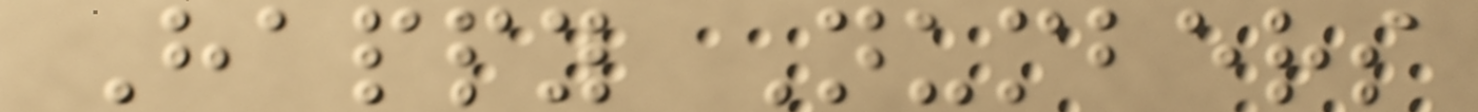Happy Numbers
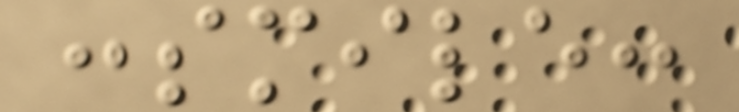:smile:
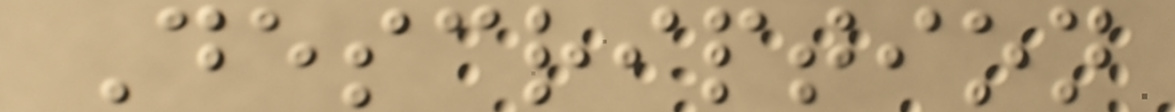Description
